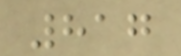817
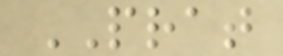PRAT
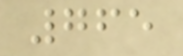765
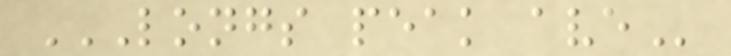LONGS PEAK AVE
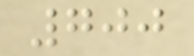700
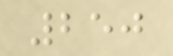250
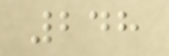248
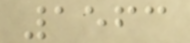1563
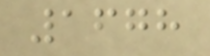1678
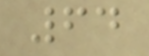64
